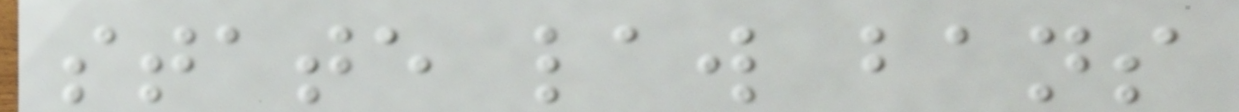state law bans
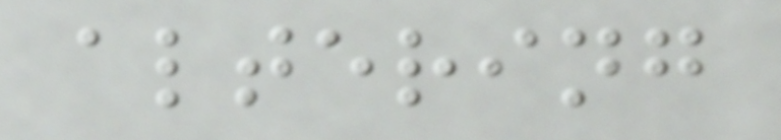altering
